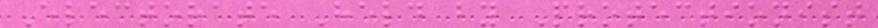Electorate Held by Protectionist
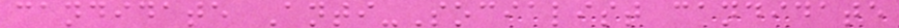candidate Anti-Socialist candidate
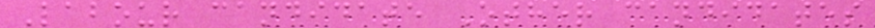Labour candidate Other candidates
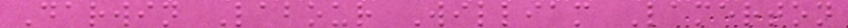Darwin Labour William Lamerton
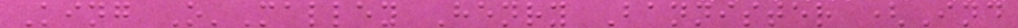King O'Malley Henry Bannister (Ind
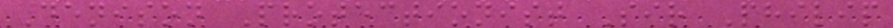Denison Protectionist Sir Philip
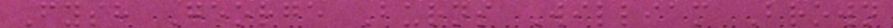Fysh George Burns William Brown
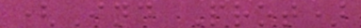(Ind Prot)
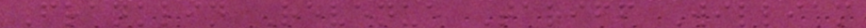Franklin Revenue Tariff William
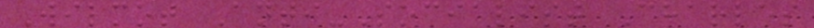Wilmot Anti-Socialist Charles
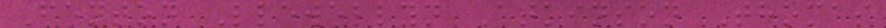Fenton Llewellyn Atkinson Thomas
